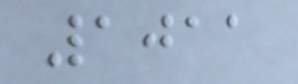1011
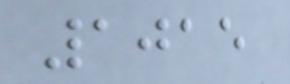1015
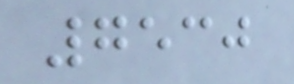7530
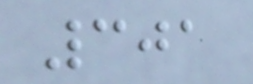301
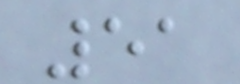51
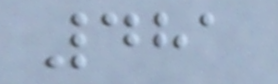481
